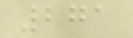271
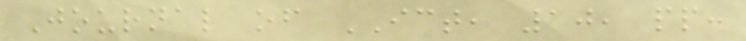Journal of ICT, 10, pp:
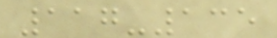117-135
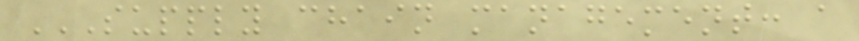SUPPLY CHAIN MANAGEMENT: A
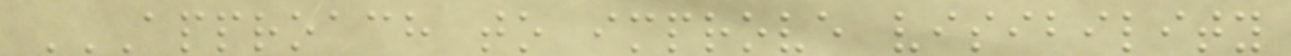APPROACH TO IMPROVE VISIBILITY
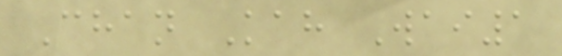Chan Kah Wai1
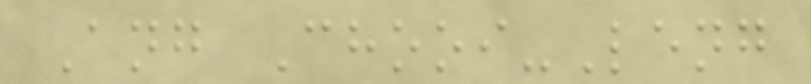Ang Chooi-Leng
